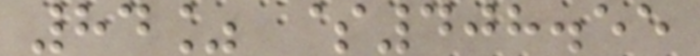84% $408.55
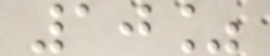10%
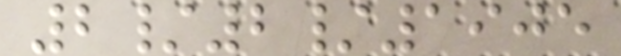2/2/1905
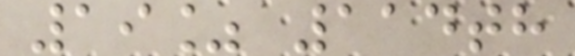19% 114th
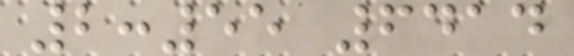2:55 6414
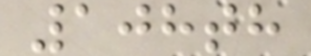108th
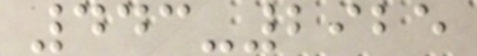443-2925
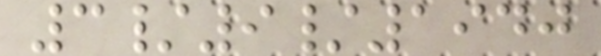3/9/1940
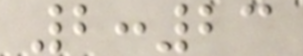2:23
